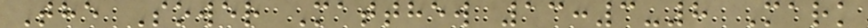The Sower Matthew 13:3-8 Mark
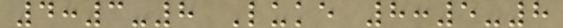4:3-8 Luke 8:5-8
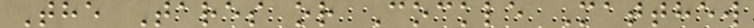The Tares or Cockle Matthew
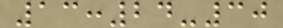13:24-30
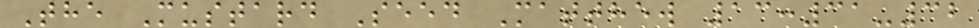The Mustard Seed Matthew 13:31-32
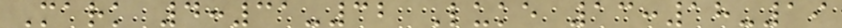Mark 4:31-32 Luke 13:18-19
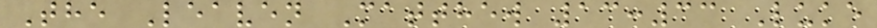The Leaven Matthew 13:33 Luke
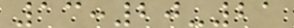13:20-21
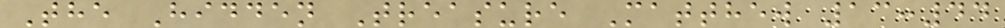The Hidden Treasure Matthew 13:44
